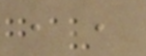, ,
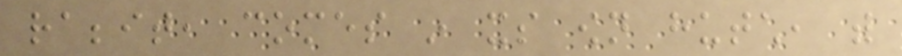rabbit, comes in its own hutch, with
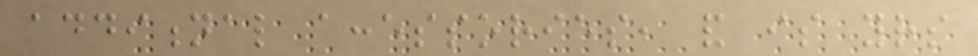additional accessories, and is yours
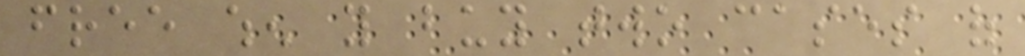free when you buy two cases of
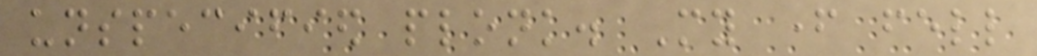unspecified plonk. My father fell
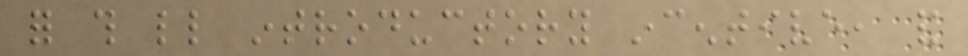for this little introductory incentive, and
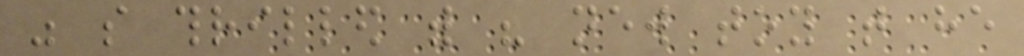was so thrilled with his new toy that he
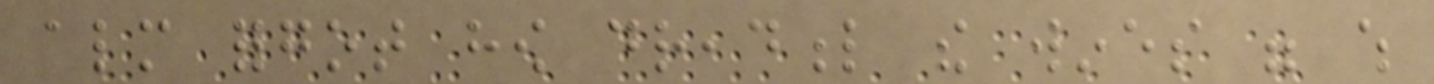almost forgot how dreadful the wines were which
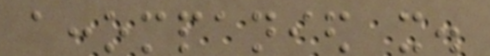accompanied it.
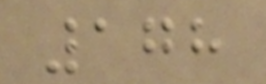178
